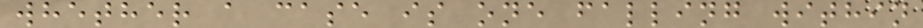whether a case is one falling within
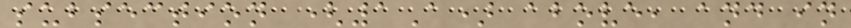subsection (1A) above, and in
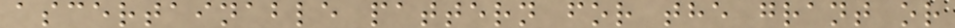ascertainable pattern for the grant or
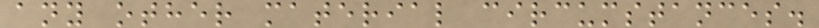any other material circumstances.
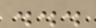...
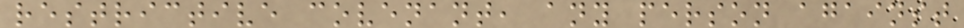restrictive covenant, any person against
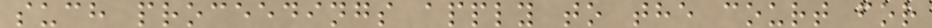such proceedings apply to the court for
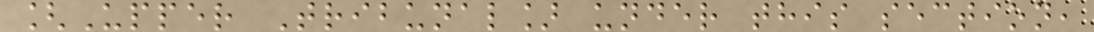[Upper Tribunal] under this section,
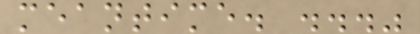meantime. ..."
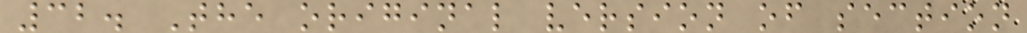32. The original version of section
